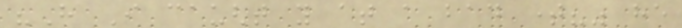"Have I caught you at a bad time?" he
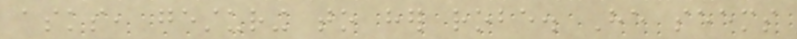asks, gesturing to her robe. He seems
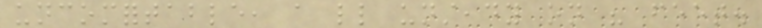uncomfortable, a little unsteady on his feet.
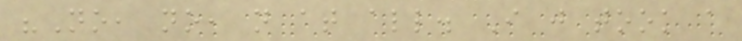"No, no, not at all. I just took a
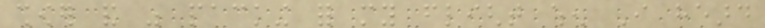shower and was packing for my flight when I heard
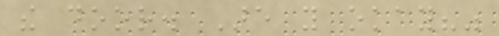the door. Are you okay?"
